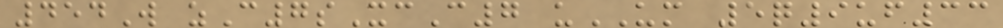454W zC7sXcC7 uUM 5q9uf33
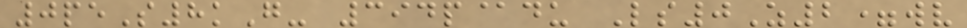0peS8kG- 394p@du Ls0Z2=wv
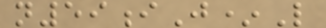n59iJ*L
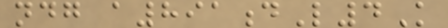ndg a891dL4K
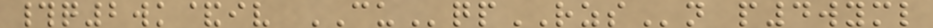#q2wk&iv CUqpRZSn p4wyml
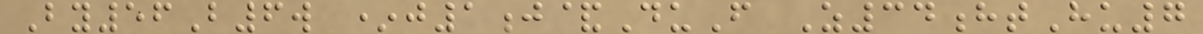By56B6w *j1j&DuF Z34htHu7
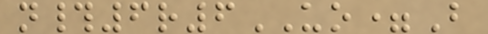n#6r6UO=B
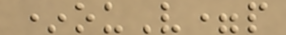*ouV=p
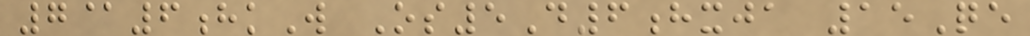7@6hkW Os5D6hxja 15Qe
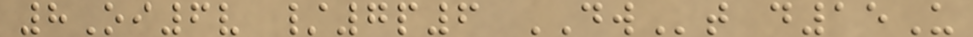8Oi6v /7p6 DWt d15U
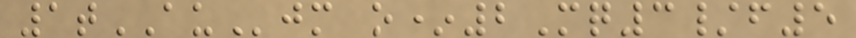1tAUjm o*2Mq3/f5
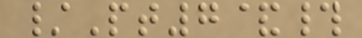/Pt7&#
